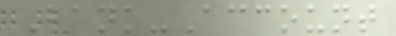Bank-Account
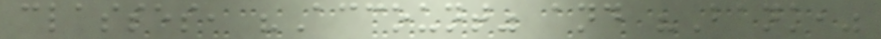classes, "Account" and "Bank,"
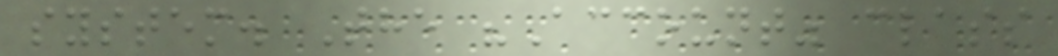system. The "Account" class
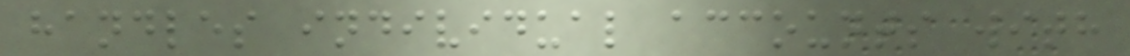handles individual accounts with
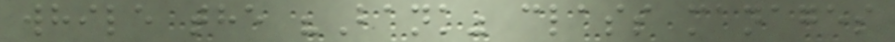while the "Bank" class manages
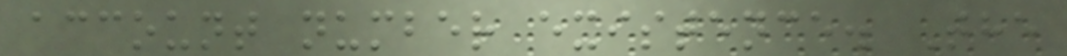account number existence. The
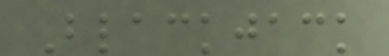Blackjack
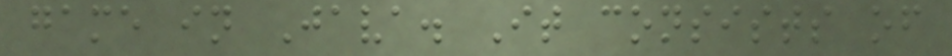game in Java. It consists of
